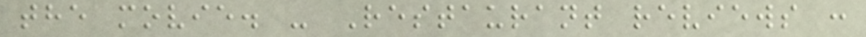the movie. - Restaurant reviews :
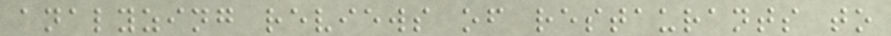analyzing reviews of restaurants to
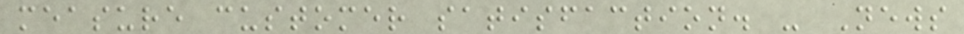measure customer satisfaction. - News
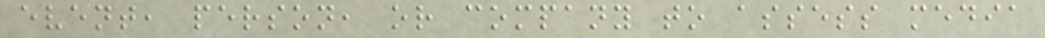event, person, or company to assess media
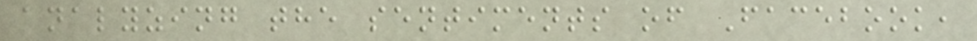analyzing the sentiments of Facebook,
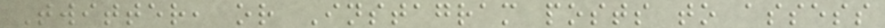Twitter, or Instagram posts to assess
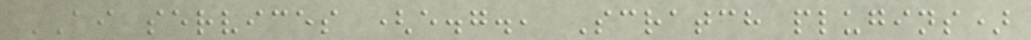AI services (e.g., Scratch plugins)
